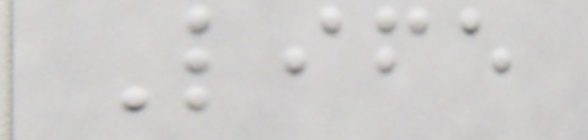Life
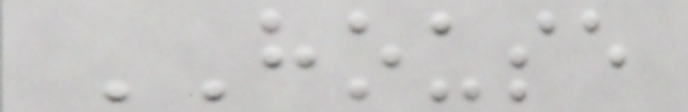HOUSE
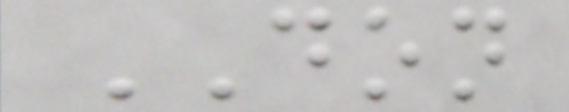DON
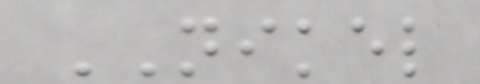NIKEL
